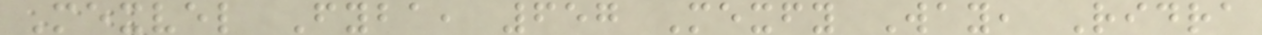Mexvel Fyba, 657 Mexfy Way, Ridra
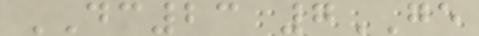DC23 7GE
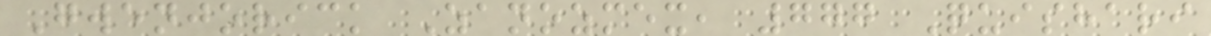Gwenjorick Zanozmex, 777 Quishari
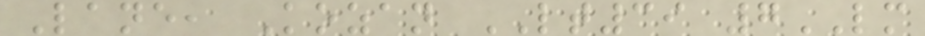Lane, Kozan LT39 7LM
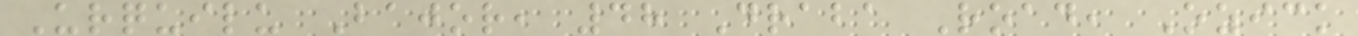Urquilu Bajor, 48 Draba Road, Ozick
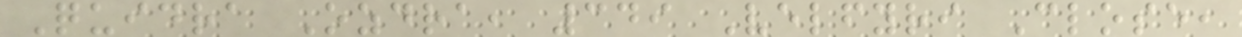Quidra Ozdra, 349 Velfyri Close,
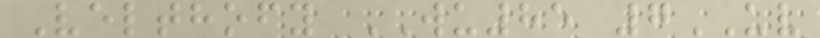Velthofy WU85 7UV
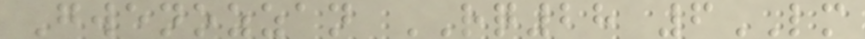Gwenozzan RQ28 6LM
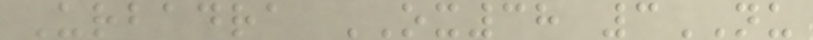Urbadra OX38 3NU
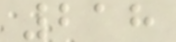218
